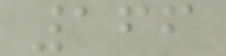166
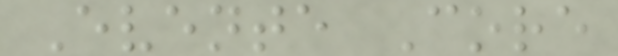Evente Core
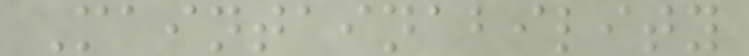Maintainability
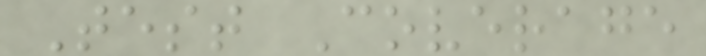Test Coverage
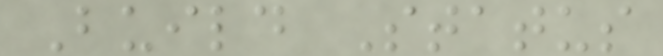Build Status
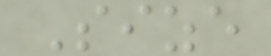Size
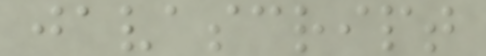javascript
